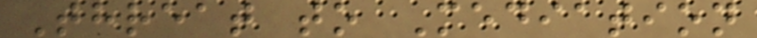Threat to Mediation
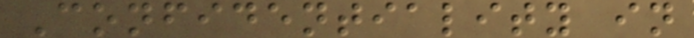Confidentiality in
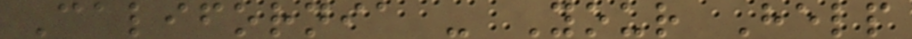California - Your Help
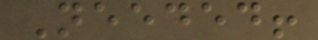Needed!
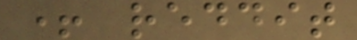+ reddit
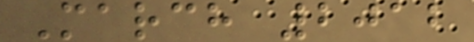March 2012
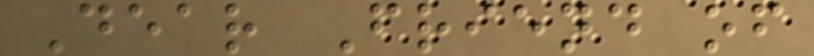Dear Friend of
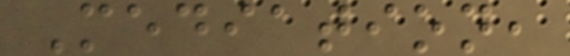Mediation,
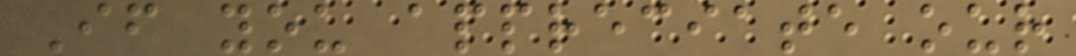If you appreciate our
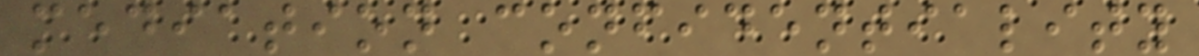mediation confidentiality
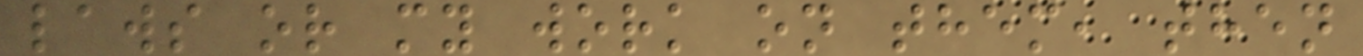laws or my work on them, then
